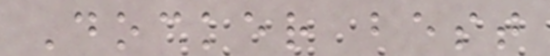Docker best
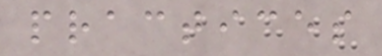practices
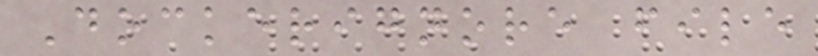Dockerignore file
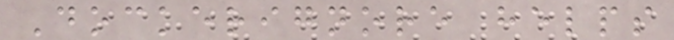Dockerignore helps
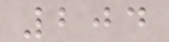204
